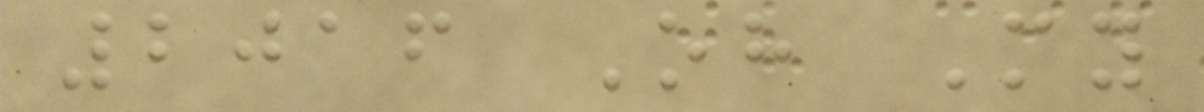2016 Oh My
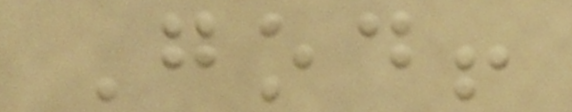God!
